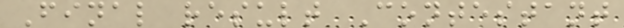Final result Contestant
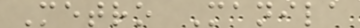Metro Manila
